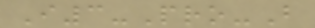I3-Pro-B
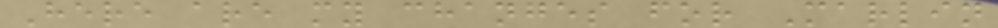Here are my changes for Marlin
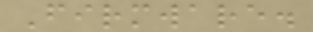Firmware.
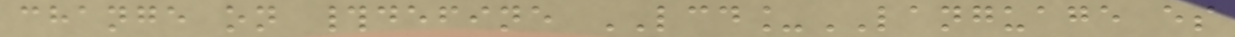change on #define LCD_LANGUAGE es
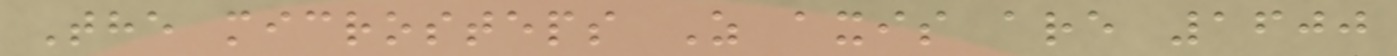The microsteps Z axis are 1600
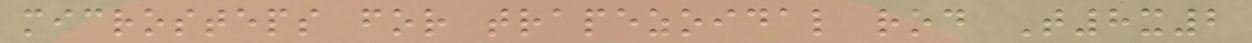microsteps for trapezoidal rod T8x2
